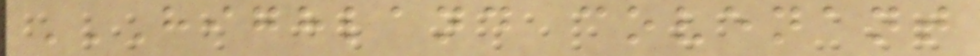HIGHLAND COVENANT
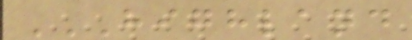HIGHLAND
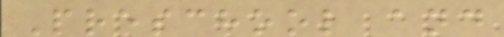Preschool and
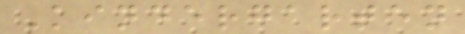Kindergarten
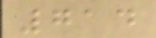714
